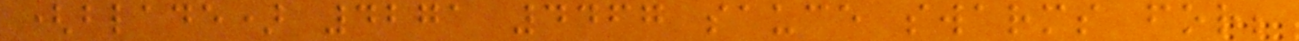(blade) 4271 4467 sauce swarms for;
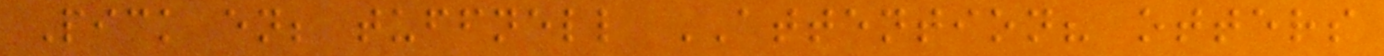Pick en; tuffnell ATTENTION? otters
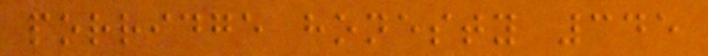porridge honesty 345
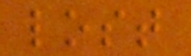lost
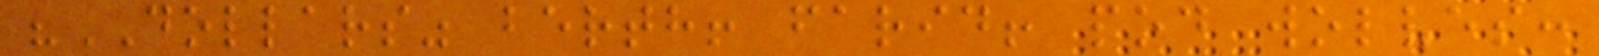"DOLLARS" berth! farid! pod wolves:
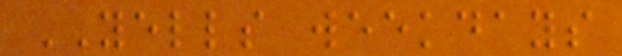YELLS weekdays
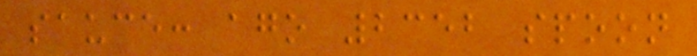sauce: ago 2352 spoon
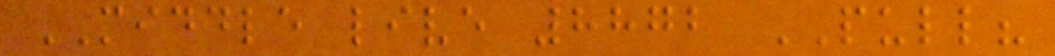MIDDLE live 8872 PULL?
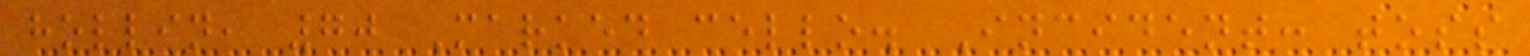hollin, 70 Marked cello. Incident: toss
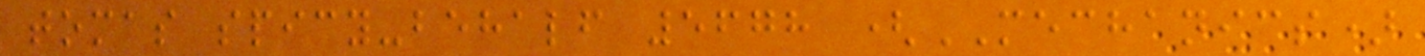tomas spicy-behalf 5678 (MECHANICS)
